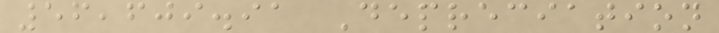56,609.91 Depreciation
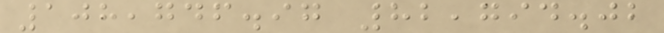108,746.97 82,794.02
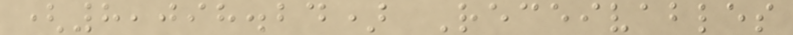(8,098.24) Receivables
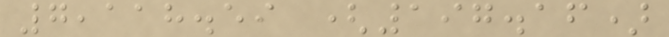7,118.59 (197.16)
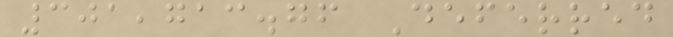301,713.76 Deferred
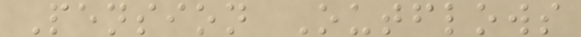Pension Outflows
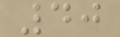40
